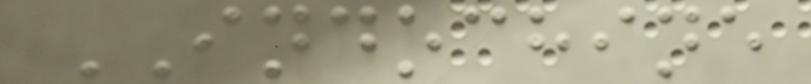INDOCHINE
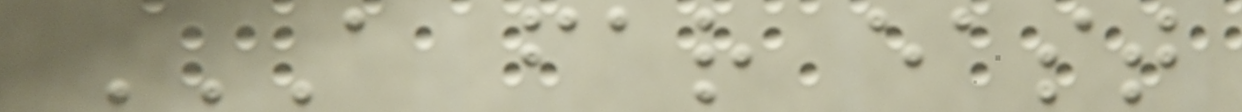A FAR EAST
